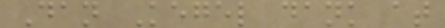Dan Kegel dank at
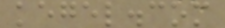kegel.com
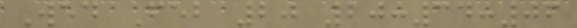Wed Feb 20 20:34:06
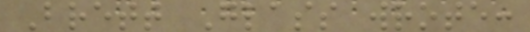Brett Glass wrote:
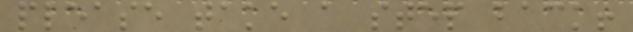please take a step back!
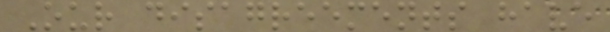Our disagreements have
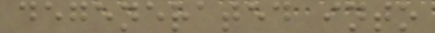degenerated into
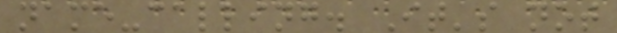name-calling. It's not
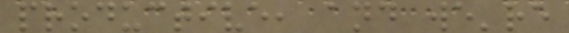productive, and we're
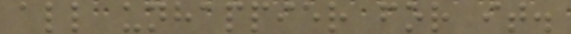all unhappier for it.
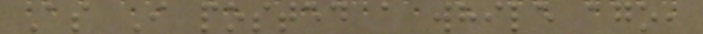As I posted a while ago,
